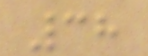38
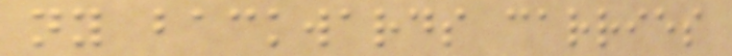ny backwards carries
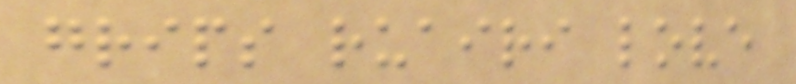grips ruairi love
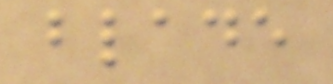blade
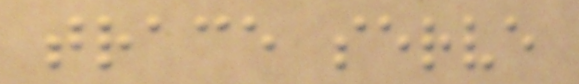trace serve
